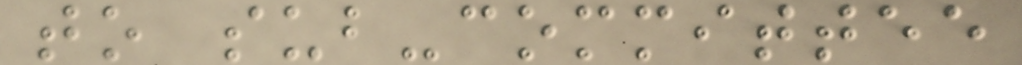to sub-committee
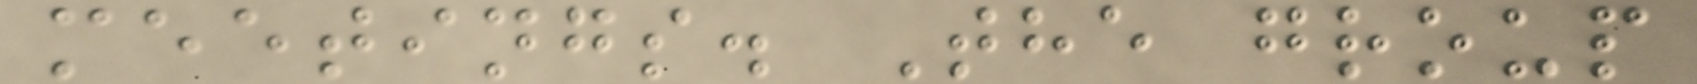meetings. The group
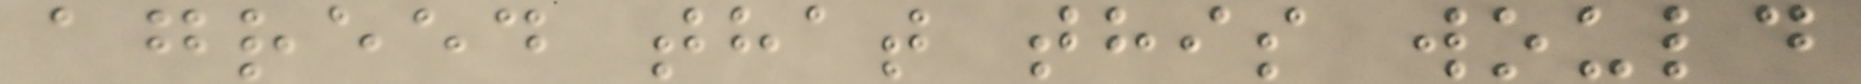agreed that this would
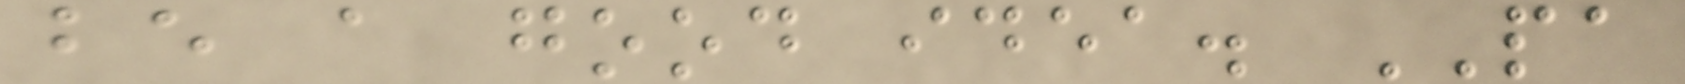be a good idea. PA
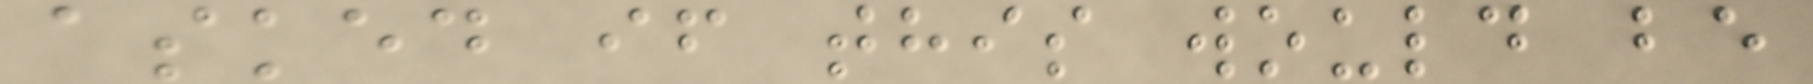asked if this would be
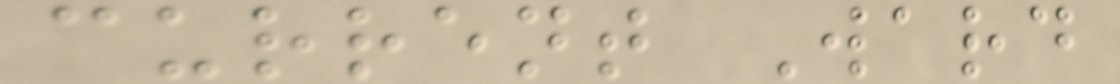current Ward
